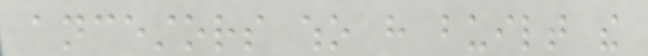ancestors who have built the
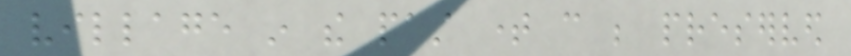village in the past time can be preserved
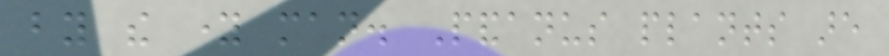by the young man. Pandanus plants are
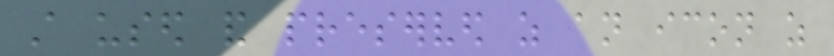still used and preserved as an icon as
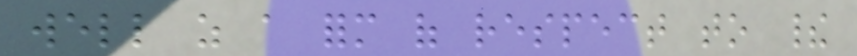well as a form of respect to their
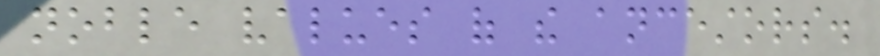noble values of the ancestors.
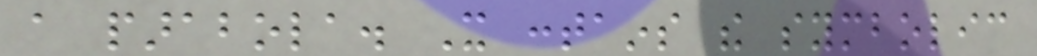a parabola. It contains the symbolic
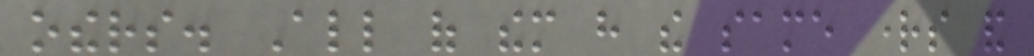others. All of them have the same rights and
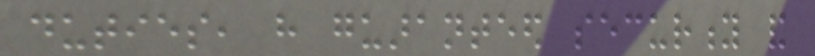duties, have guaranteed security and
